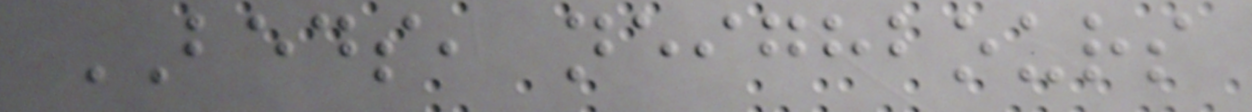BEDS, neighbours
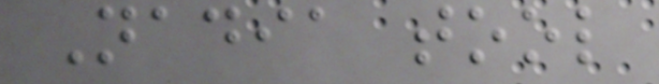Nadia tool
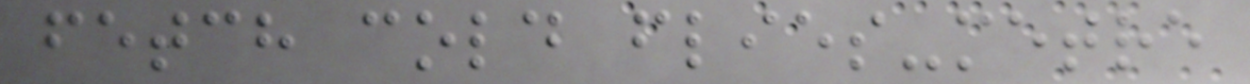fetch cold flies-metre
